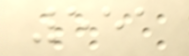551
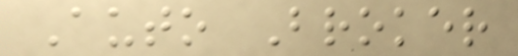Auto Broker
